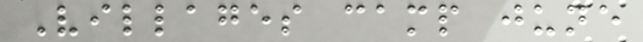Villages camp june
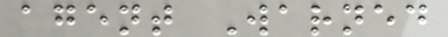agent Warned
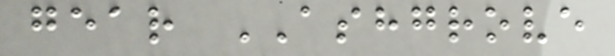gear ASHGROVE
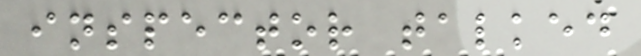inspector talked
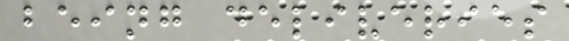being deliveries
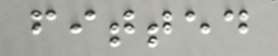fitted
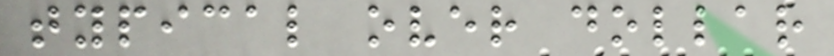typical over dollar
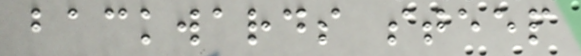backwards steep
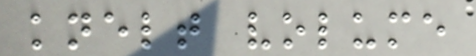knelt volume
